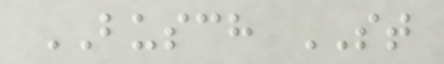BUSCH ST
